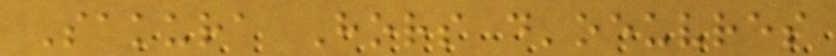Sakura Hors d'oeuvres
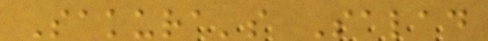Sakura's Salad
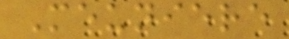Meuniere
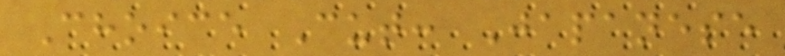Choice Cut: Japanese
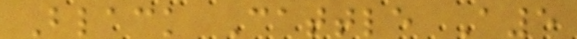Black Cattle A5
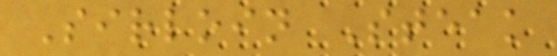Sirloin Steak
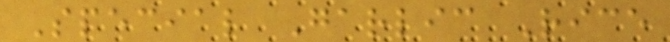Special Garlic Rice
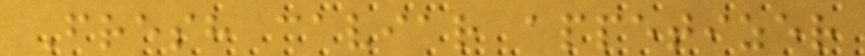Fresh caviar appetizer
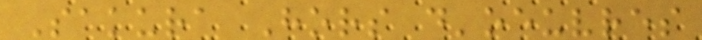Sakura Hors d'oeuvres
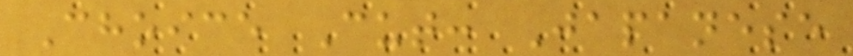Choice Cut: Japanese
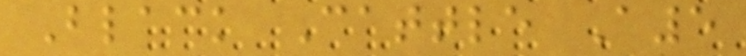Black Cattle A5
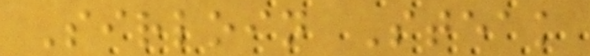Sirloin Steak
